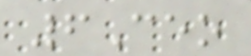6Ceo
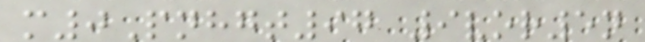m0Pnhgt97 9vor5n
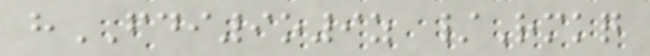hFDI9o9z /Rmkq
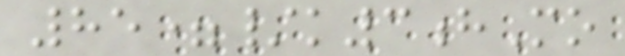85=/k3hMo
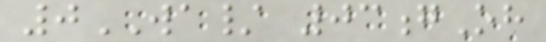0WA/ 03gOh
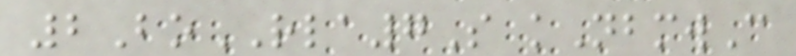2BoRLA7S kNbmwC
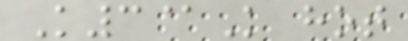K3@K hot
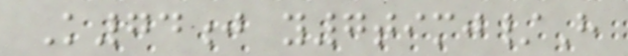K74j y7timj/H
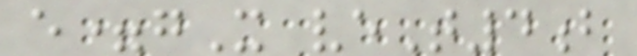e=gX veT4b
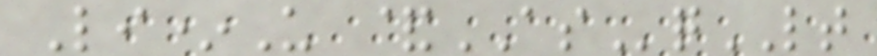Li*U &ASqLT
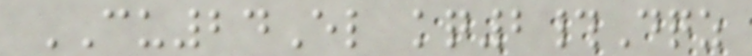CU24El kq2#Dqz
